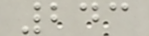243
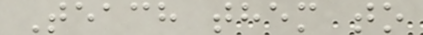Teach them to
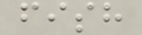fish
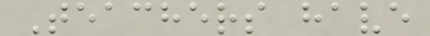Teachers have
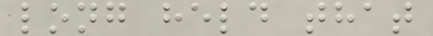long held that
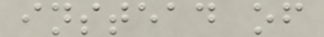instead of
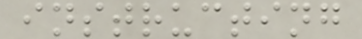instructing
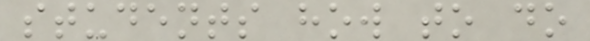students how to do
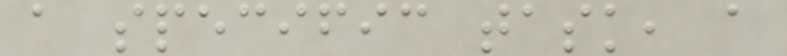a specific task, a
